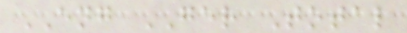ENG GER Total
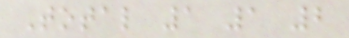Total 1 1 2
